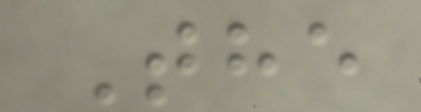The
